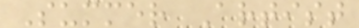Summer Artist
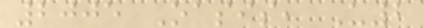2005 Oasis, U2
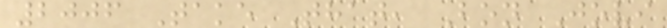2006 Take That, Bon Jovi
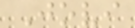Jovi
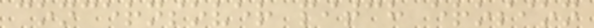concernsover pitch erosion
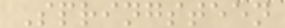Springsteen
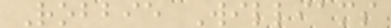Robbie Williams
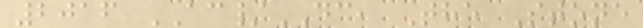2016 AC/DC, The Stone
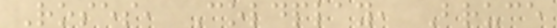Roses, Coldplay, Bruce
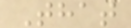That
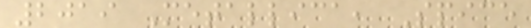2019 Metallica, Spice
